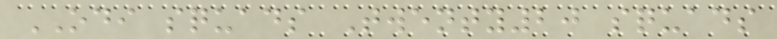ODI squads Twenty20 squads
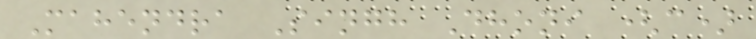Mahendra Singh Dhoni (c)
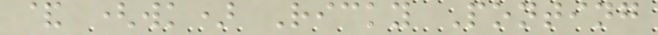& (wk) Ricky Ponting
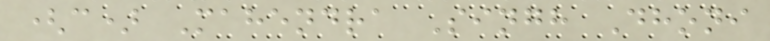(c) Mahendra Singh Dhoni
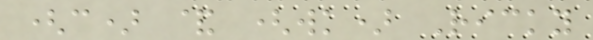(c) & (wk) Ricky
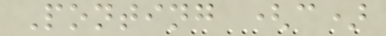Ponting (c)
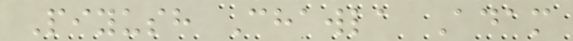Piyush Chawla Adam
